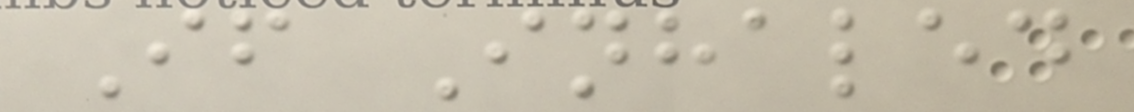If Inhaled
